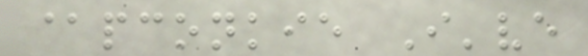@pconkie I've
